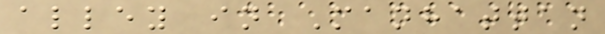alley in Manhattan
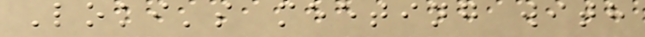Loki's meeting with
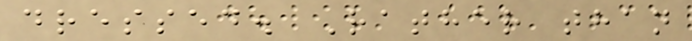dressed. Rather than
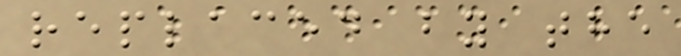replaced by the
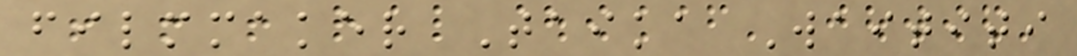filmmaker Taika Waititi
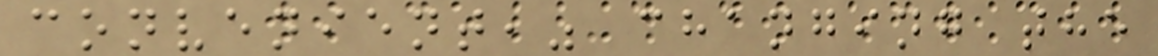convenient," changing the
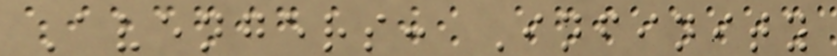Avengers: Infinity
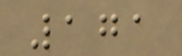171
